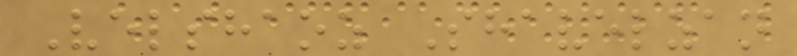Velshaoz Shavelzan
